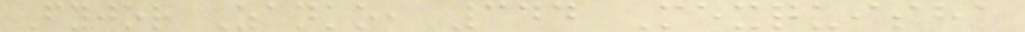Fyjor Zanko, 344 Mexquisha
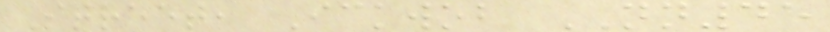Street, Ickwob NN45
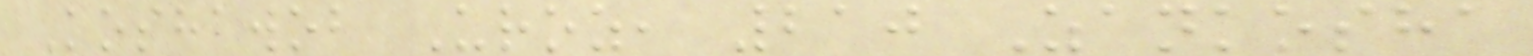Koshawob Uroz, 210 Zankosha
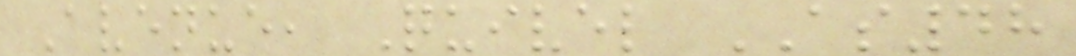Avenue, Quivel AS48
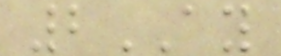2AY
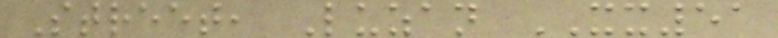Street, Luzan XX51
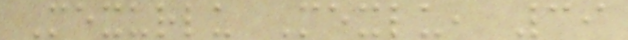Mexurlu Mexlu, 39
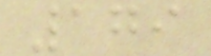179
